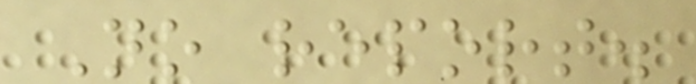No report.
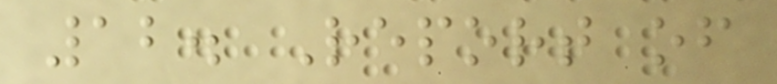12. Report of
